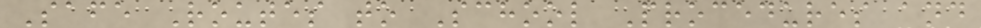Safe Routes to School Procedures and
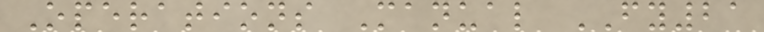Operations Manual FY21
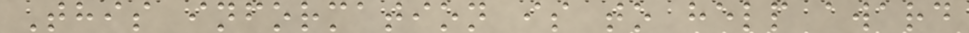This information is to help award
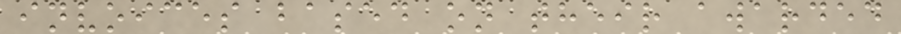invoices based on their awarded
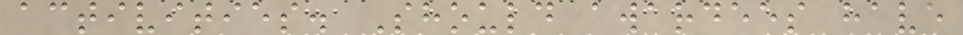activities. Should awardees have
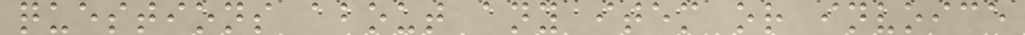questions about any item or invoice
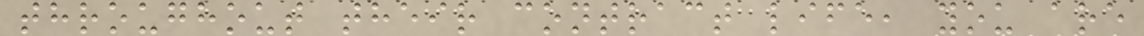throughout their contract life, you are
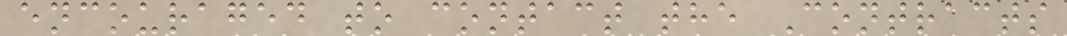encouraged to contact the Contracts
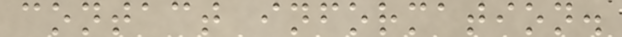contact information.
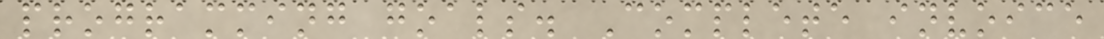programming goals. Complete invoice
